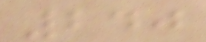240
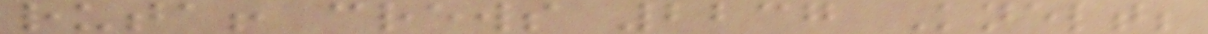ruta! crews 2237 Knelt;
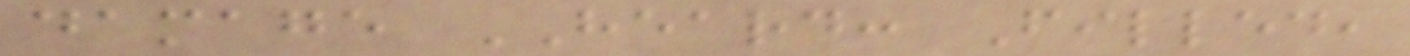damage HEARD: Filled,
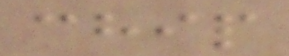chip
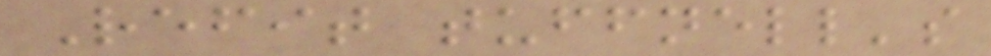Refit tuffnell's
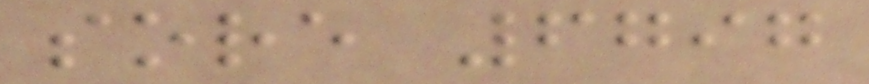sore 6797
